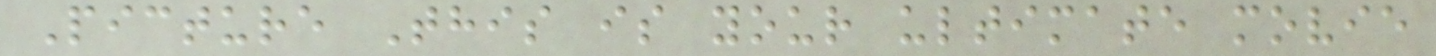Picture This is your ultimate movie
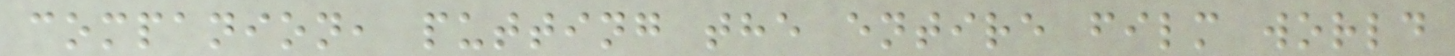companion, putting the entire film world
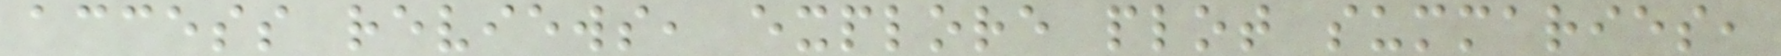access reviews, explore plot summaries,
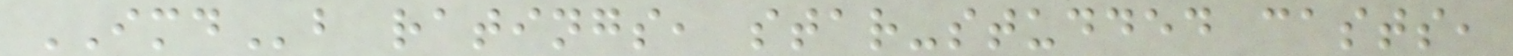IMDb ratings, star-studded casts,
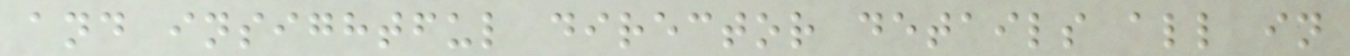and insightful director details all in
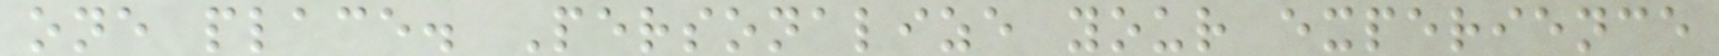one place. Personalize your experience
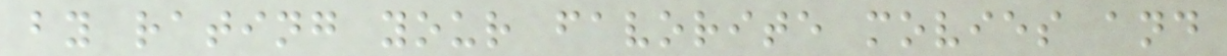by rating your favorite movies and
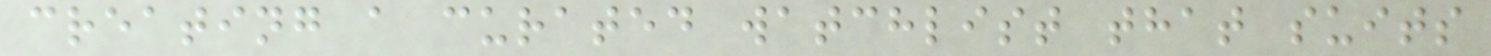creating a curated watchlist that suits
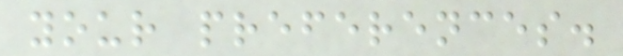your preferences.
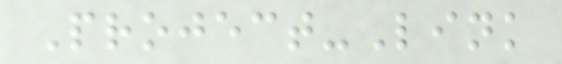Project-Link
